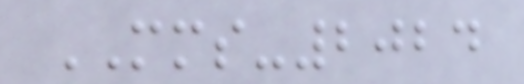MMS-2024
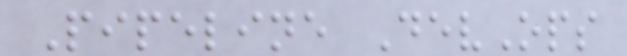Pipeline DevOps
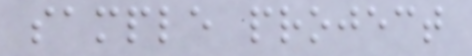sample project
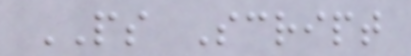PS Script
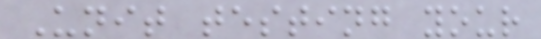Unit testing your
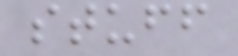stuff
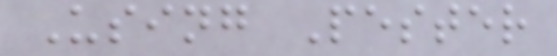Using Pester
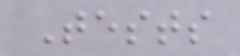Tests
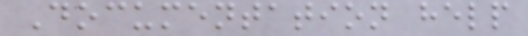Documentation help
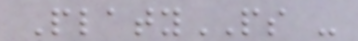PlatyPS -
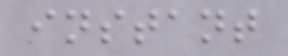instant
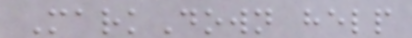MarkDown help
